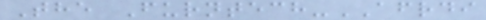The Furntech-AFRDI
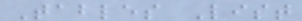Tables List
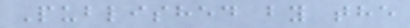Published by the
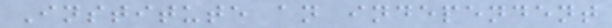Institute an independent
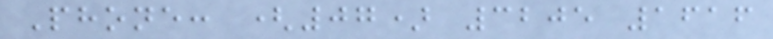Phone: (07) 3205 1616
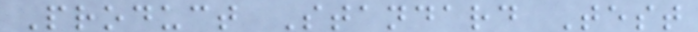Product Standard Test
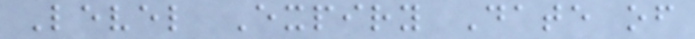Level Expiry Date of
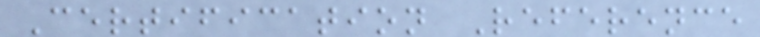Certification Reference
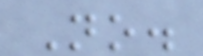No.
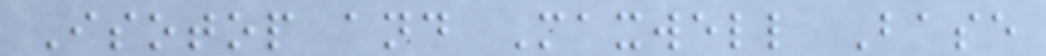Isotop and Maxwell Base
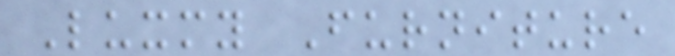Luxmy Furniture
